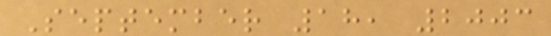September 18, 2003
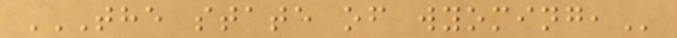THE STATE OF WYOMING,
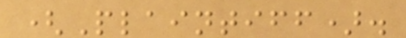(Plaintiff).
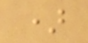)
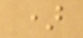)
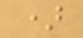)
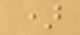)
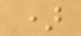)
